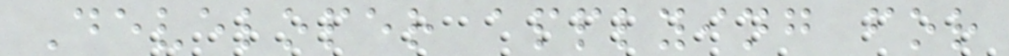Developer applying for
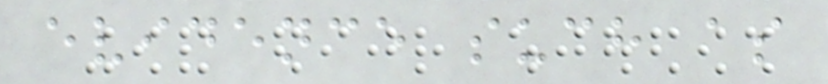evidence such as
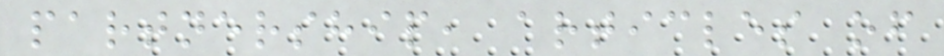partnership, articles of
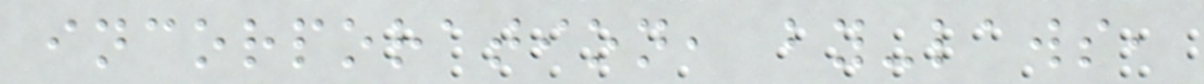incorporation, by-laws,
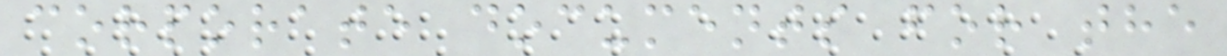corporate documents for the
